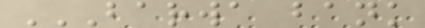BARWA BANK
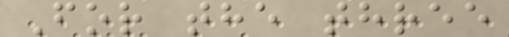For the three
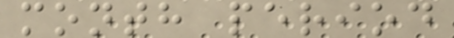month period
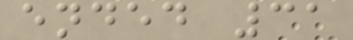ended 31
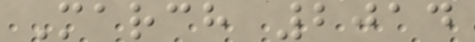March 2014
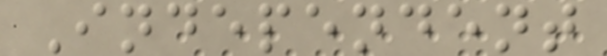Independent
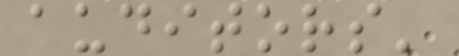auditors'
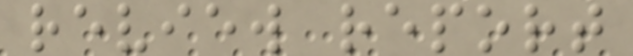review report
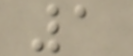1
